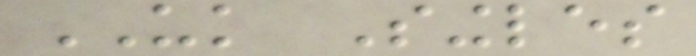UK Singles
